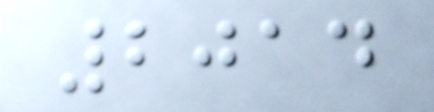2014
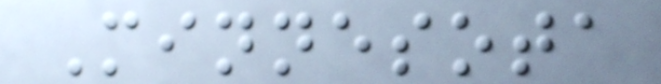Minnesota
